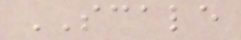SCALE
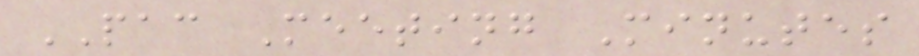PAC Meeting Minutes
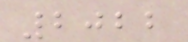2022
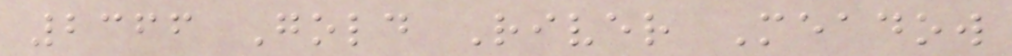2366 Gold River Meadow
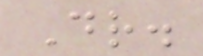Dr.
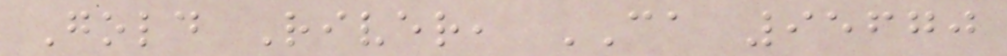Gold River, CA 95670
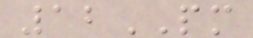12PM
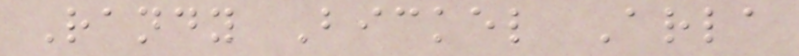Randy Bickel Arla
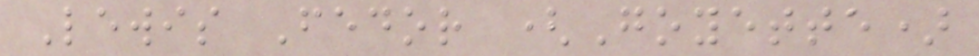Lewis Fedor (Goyette)
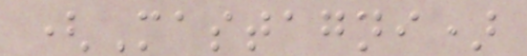(Mastagni)
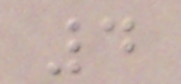4
